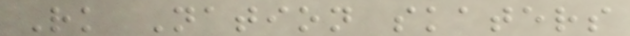Rk Nation skaters
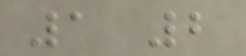1 2
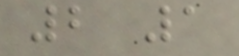2 1
